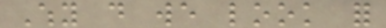Why do we look for
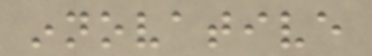innovative
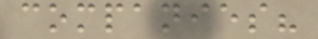companies?
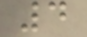4
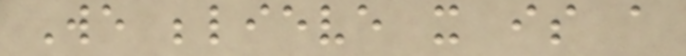We believe it is a
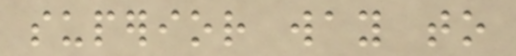superior way to
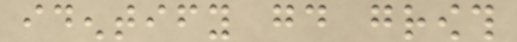identify good growth
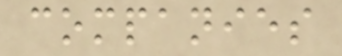companies
